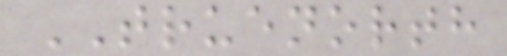TRUENORTH
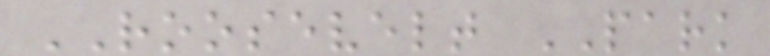ROOSEVELT PARK
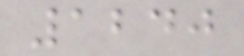1240
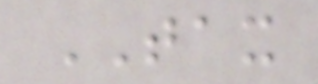TAX
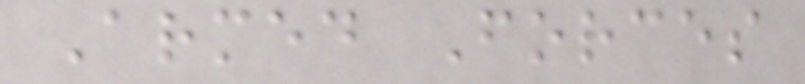Armed Forces
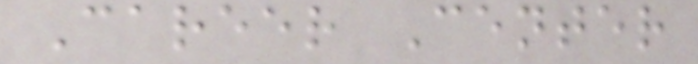Career Center
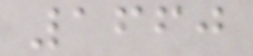1660
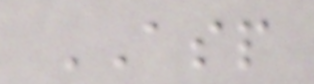ASP
